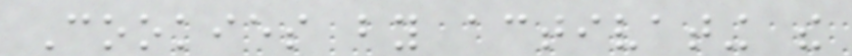Cookies by activating the
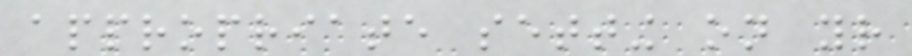appropriate setting on your
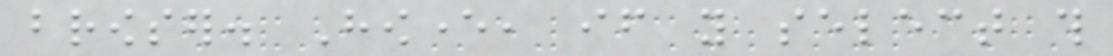browser. However, if you select this
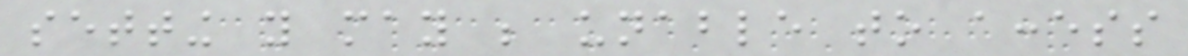setting you may be unable to access
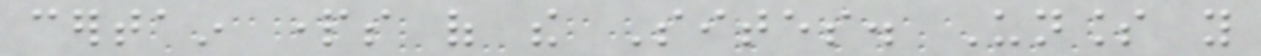certain parts of the Sites. Unless you
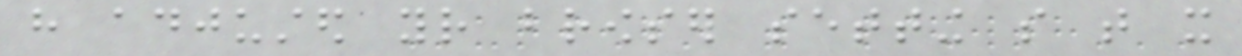have adjusted your browser setting so that it
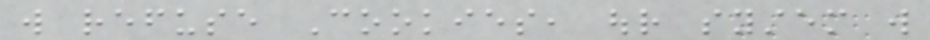will refuse Cookies, our system will
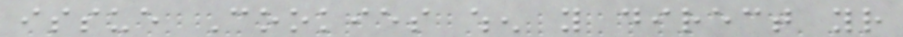issue Cookies when you direct your
